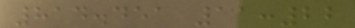814.451 11:22
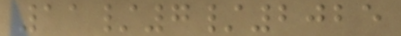11/7/2025
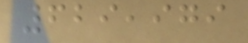629,979
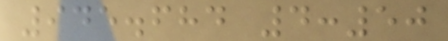945.684 4:50
